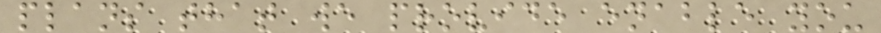plans that we provide enable you
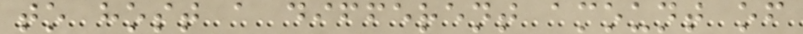to host a different amount of
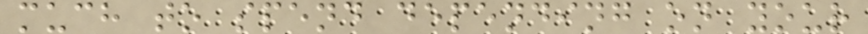much to spend depending on your
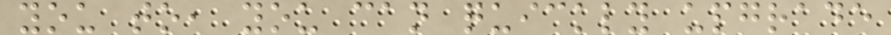you to, you can quickly upgrade
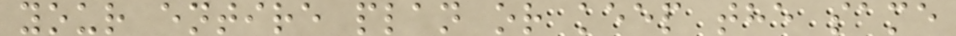your entire plan or keep the same
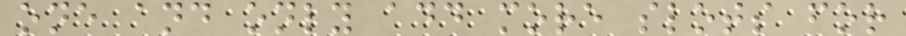one and only add more slots for
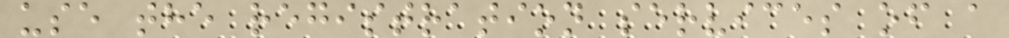use the registration services of a
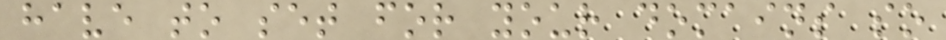have to set for your domains so
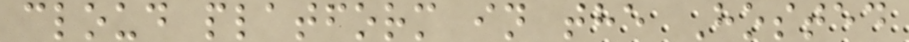cloud platform in the Hosted
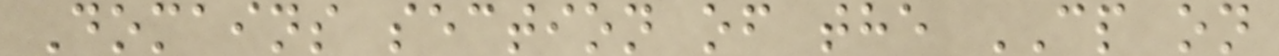Domains section of the CP on
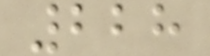228
